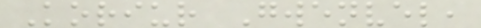Koriur Gwenvel,
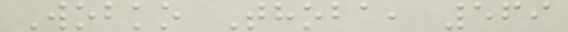Wobko Thoba, 569
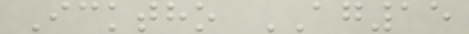Icktho AG15
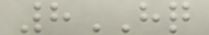8HQ
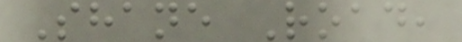Shane Road,
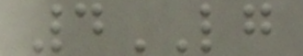4LG
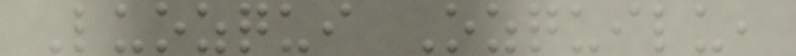Luozqui Ozquilu,
